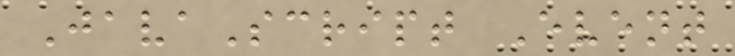JavaScript Event
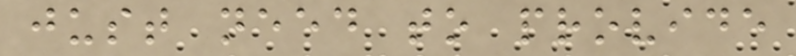just need to provide
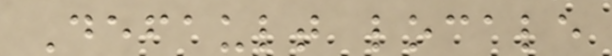Default locale
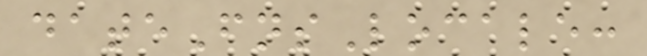dateFnsLocale:
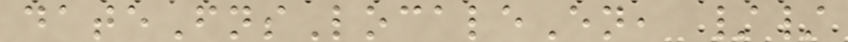dateFnsLocaleEn, //
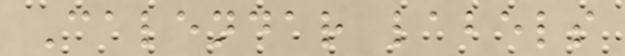Calendar labels
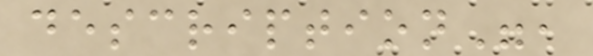description",
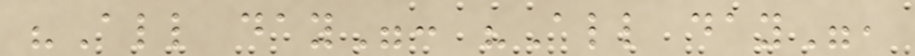"All day": "All day",
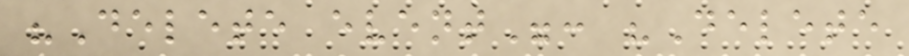"Delete event": "Delete
